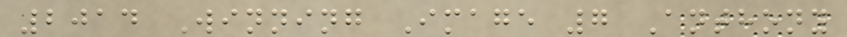2014 Winning Image 7 Anthony
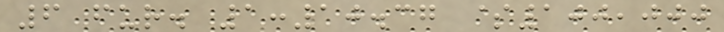6 fur. 1:10.37 $100,000
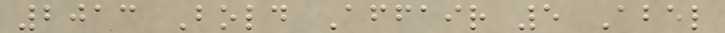2013 Bold Affair 5 Abel
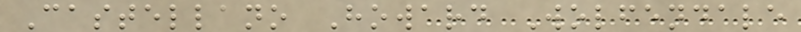Castellano Howard Wolfendale
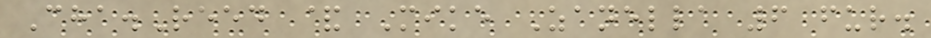Cha.Reed & Mike Zanella 6 fur.
